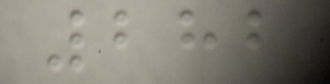282
